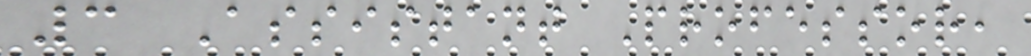3 Assistant Professor,
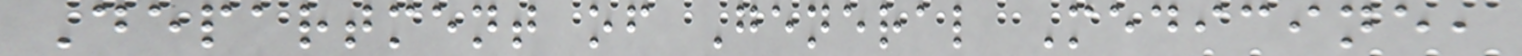Department of General Medicine,
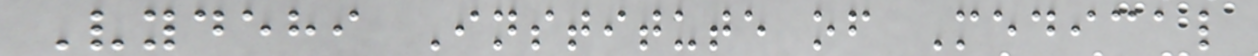Vydehi Institute of Medical
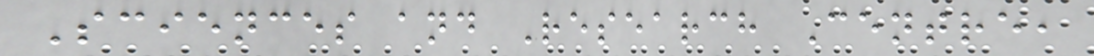Sciences and Research Centre,
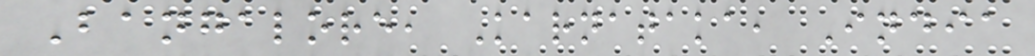Bangalore, Karnataka, India
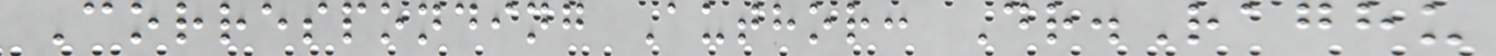Corresponding Author: Dr.Raghu
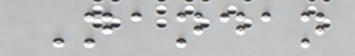Nandan
